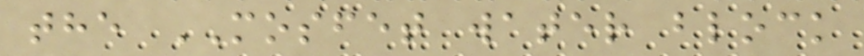the MOSFET water block
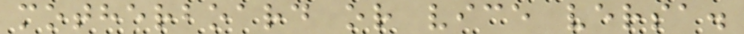motherboard or vice versa.
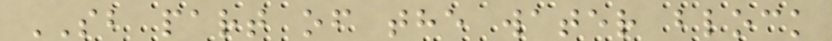SB part of the water block
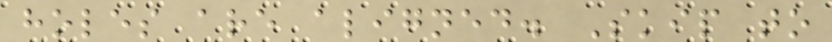holes are aligned. Skip to
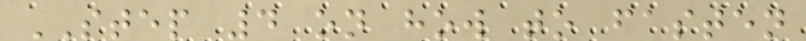STEP 4 on how to fasten
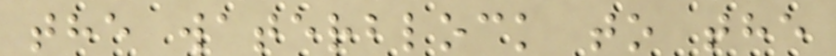the waterblock to the
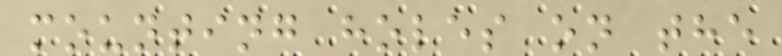mounting holes on the
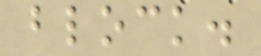block.
